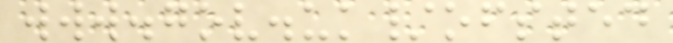www.gov.uk/ofsted
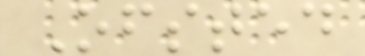Ofsted
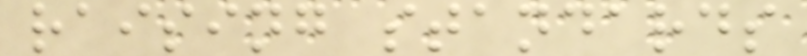raising standards
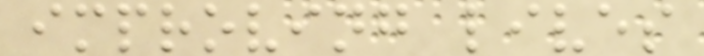improving lives
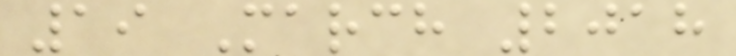19 March 2018
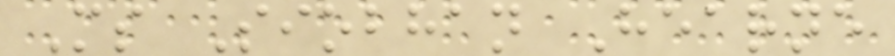Ms Siobhan Hearne
